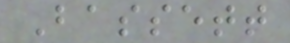Bassett
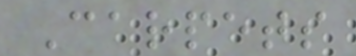Carpets
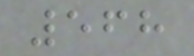568
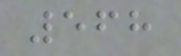568
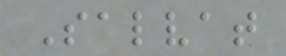Salvat
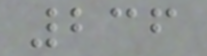236
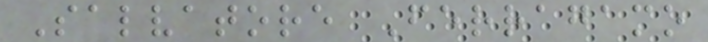Salvatore Ferragamo
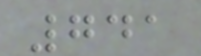741
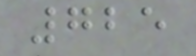725
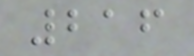216
